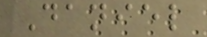Daniel
